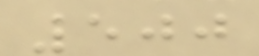500
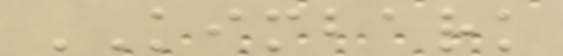KIMBARK
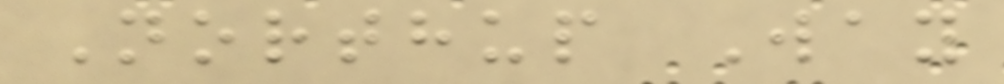Northup Way
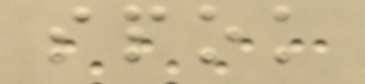spok
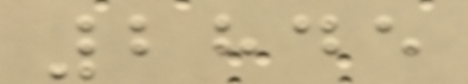2845
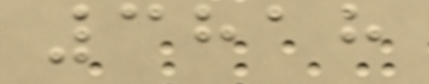3818
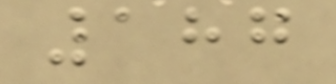187
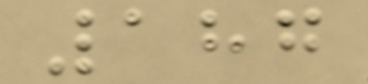187
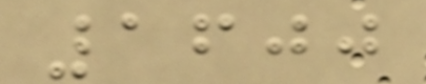1600
